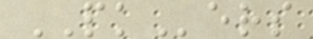PKers
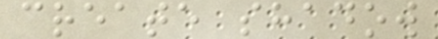create shadow
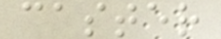caster
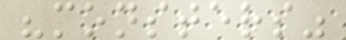"monsters"
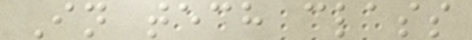In tech class
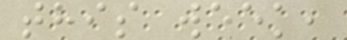this week,
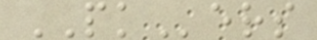PKers
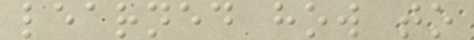learned how to
